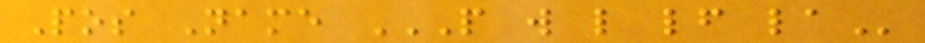Pos Name P W L LF LA
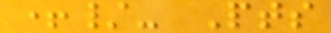+/- Pts
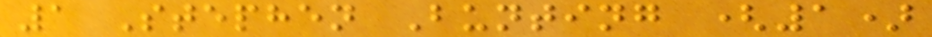1 Stephen Bunting (1)
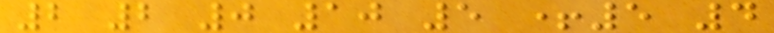2 2 0 10 5 +5 4
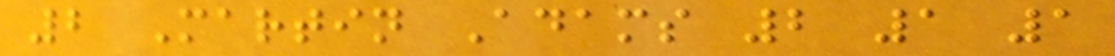2 Martin Adams 2 1 1
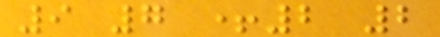9 7 +2 2
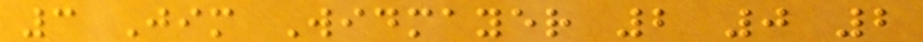3 Jim Widmayer 2 0 2
